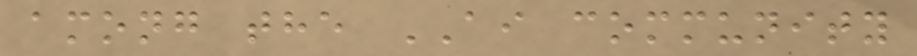among the AI community
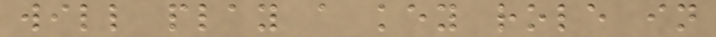will play a key role in
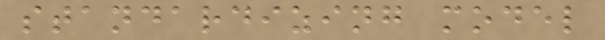standardizing model
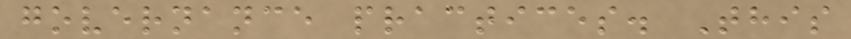governance practices. This
